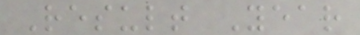Result Year
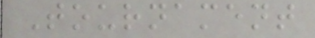Tournament
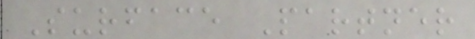Surface Partner
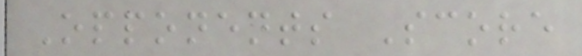Opponents Score
